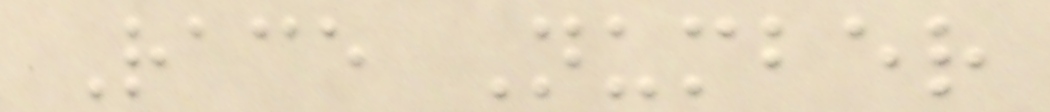Race Number
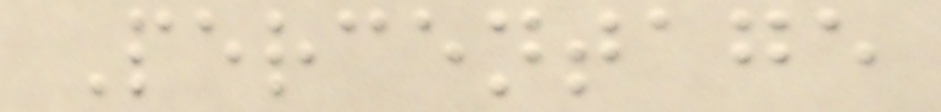Percentage
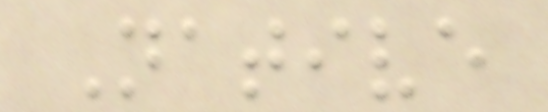Native
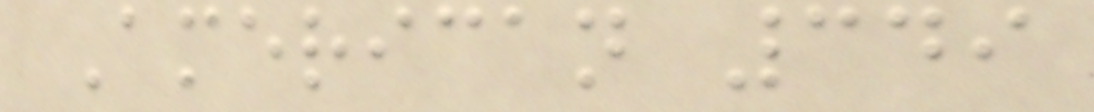American 349
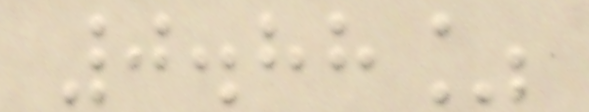0.88%
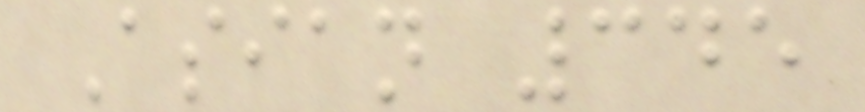Asian 345
